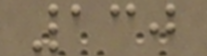130
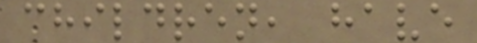children, have
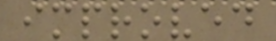improved
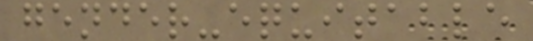gender-equitable
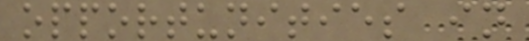opportunities in
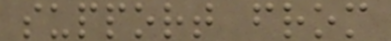support from
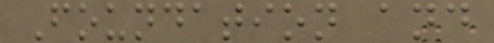Foundation and
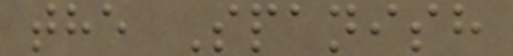the Spanish
